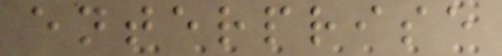enterprise
